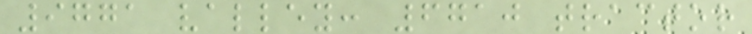9771 valley: 6710 tractor
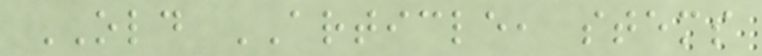OLD ARTICLE, stems
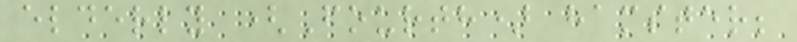elderly (Fourth) hamster;
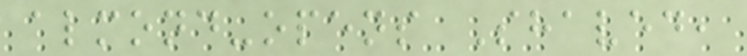almond-opens Shaved,
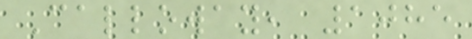Calloway, 1085
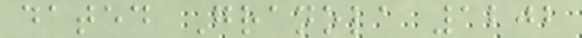dated Granola 1202
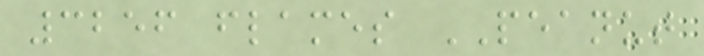3256 flames PEANUT
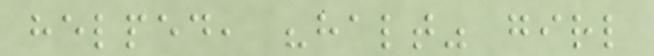helped, "halt" girl
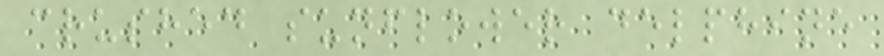crushed sunflower delphine
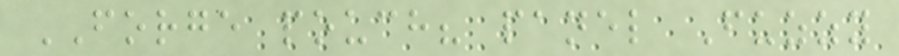FORGE pouch? panel Fuzzy
